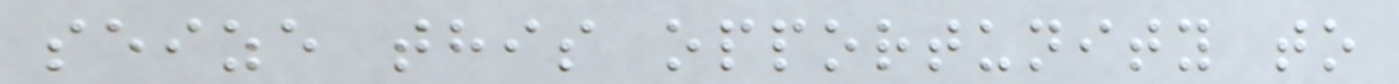seize this opportunity to
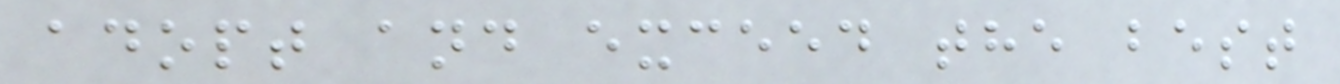adopt and exceed the best
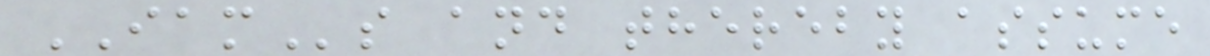IAMs and thereby assume
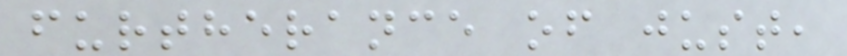furtherance of just,
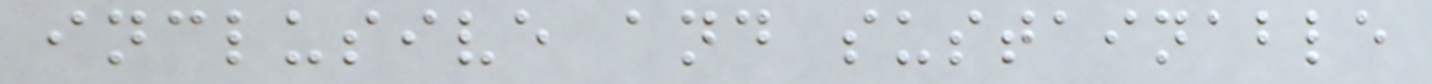inclusive and sustainable
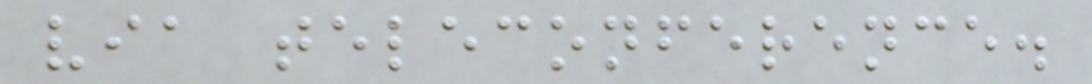via teleconference.
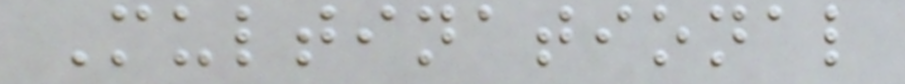Multinational
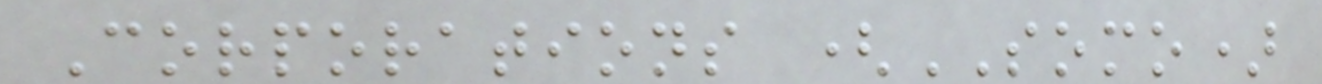Corporations (SOMO)
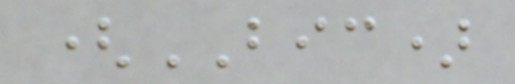(BIC)
